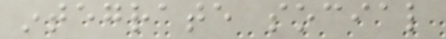integrate social
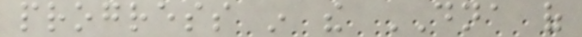progress in the DNA of
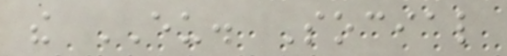the EU. Social
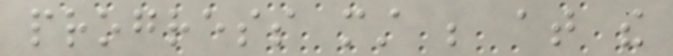progress must be at the
